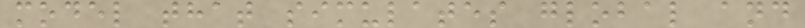model that simulates global and
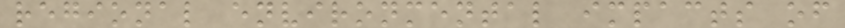regional environmental impacts of
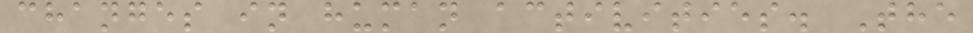changes in human activities. The
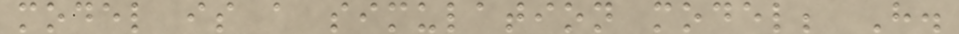model is a simulation model; H.
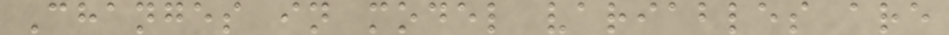Changes in model variables are
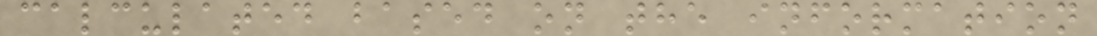calculated based on the information
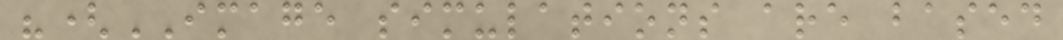"(IMAGE simulations are based
